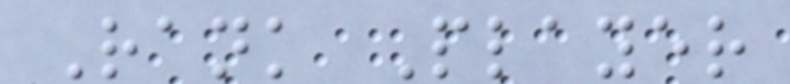Rank Player
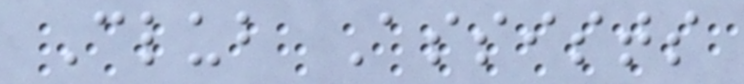Club Assists
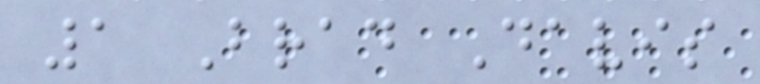1 Brad Davis
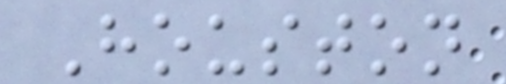Houston
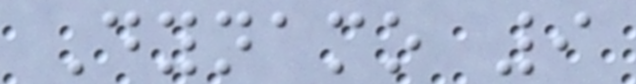Dynamo 9
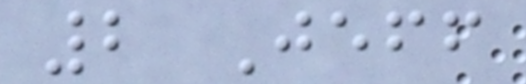2 Jeff
